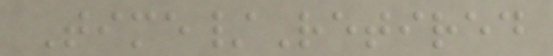Time/Retired
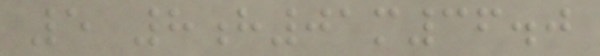5 8h01m36.0
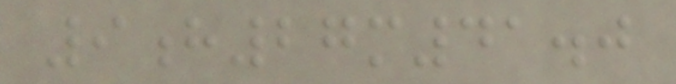9h27m41.0
